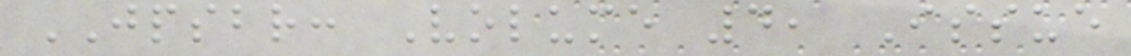JPSBR: Volume 4, Issue
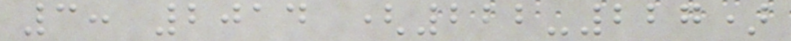3: 2014 (222-227)
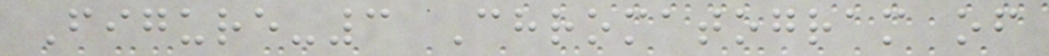Figure-3 Chromatogram of
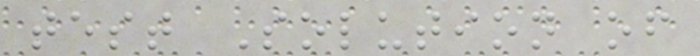test Solution of
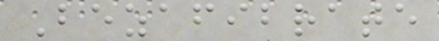Bezafibrate
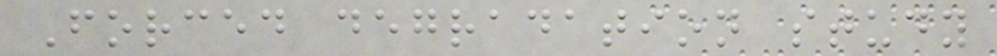Forced degradation study
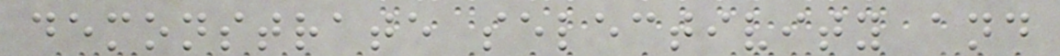demonstrate selectivity and
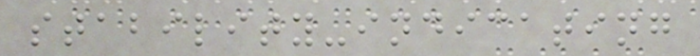stability-indicating
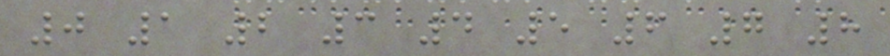0 1 2 3 4 5 6 7 8
